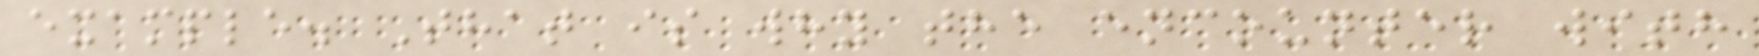example. That is why the encounter with
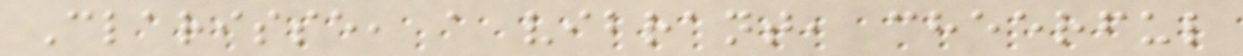Clarisse, a vibrant, cheerful
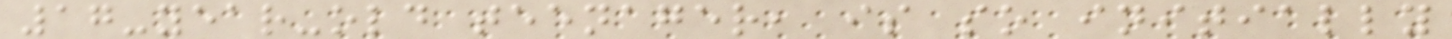17-year-old teenager, is so initially
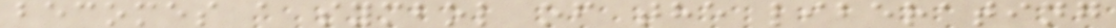becomes a symbol of the liberating
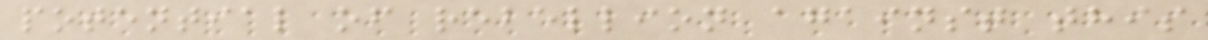potential of rebellion against this
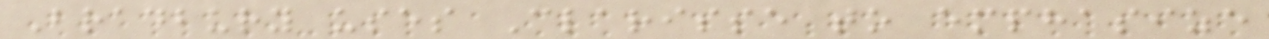Bradbury uses Clarisse to emphasize
